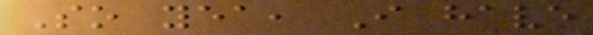So yea, I have
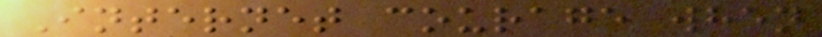Internet courage when
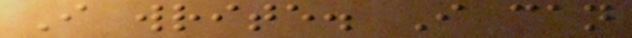I write. I can
